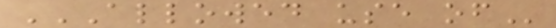ALLOWED USE OF
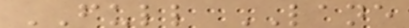FULL LANE
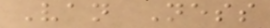Van Ness
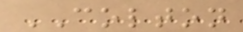COLTON
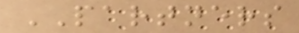PARTNERS
